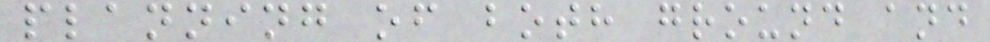planning of both ground and
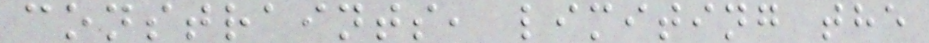constraints, limiting the
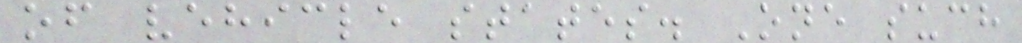of vehicle states. One such
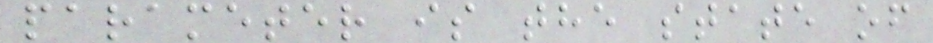parameter is the state of
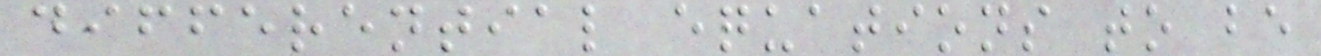differential equations to be
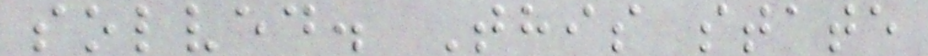solved. This state
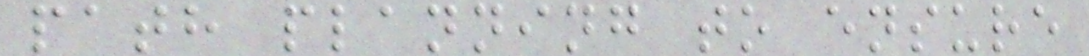path planning to ensure
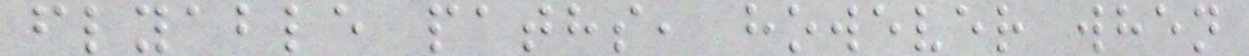flyable paths, however when
